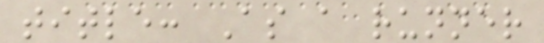title: As a runner
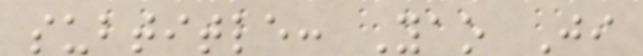subtitle: Yao Ji
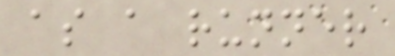as a runner
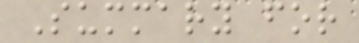Summary for
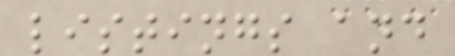listings and
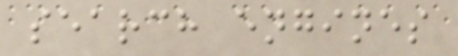search engines
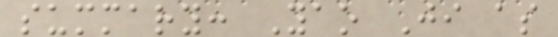summary: Yao Ji as
